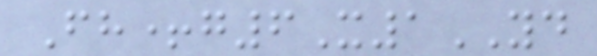Fh+g6X1YD
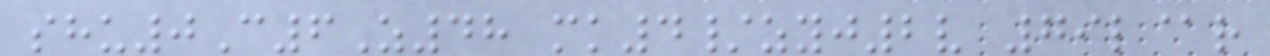shu0C6Z48 mk4/zyj2v 79l@r
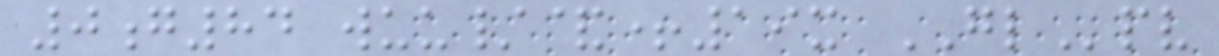0g84 wuu/&+19x GLpv
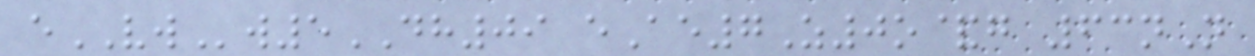eVWw5DH09 eAe7Z0o&g 63nN
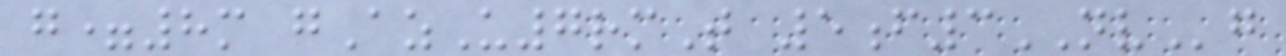g=8m gAzU7rmT 5f3NVg
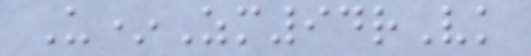U*Zm94rVk
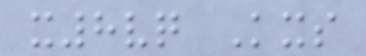x8vq Kxs
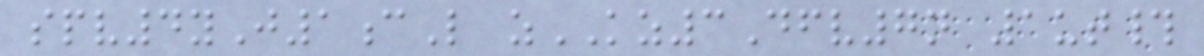spv4yJ1cL zKZ3Dfv7n 1ut#
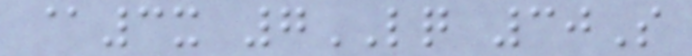@3x 7LQ 30S
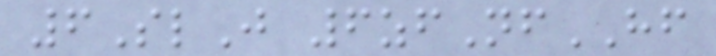6SlJ 6zfNfHF
